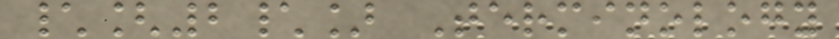\[2\] Terminology
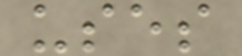uses
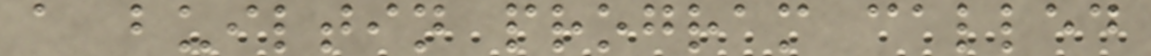a builtin program called
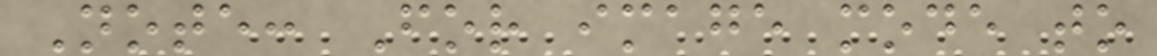Note: For image mode to
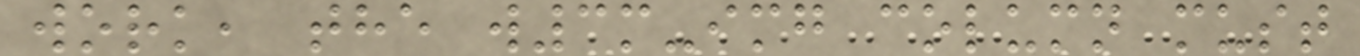work, the w3m-img column must
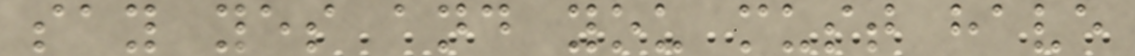say yes and you must have
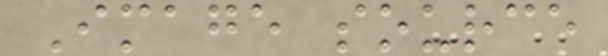Image source
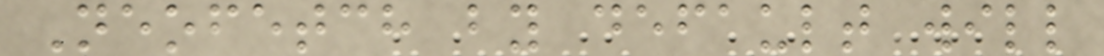Neofetch by default will
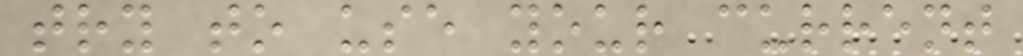try to use your current
